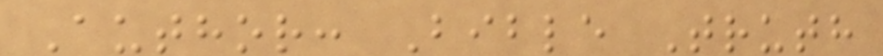Author: Bible Truth
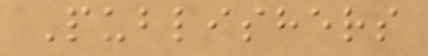Publishers
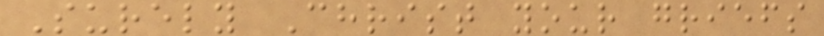Surely Christ your griefs
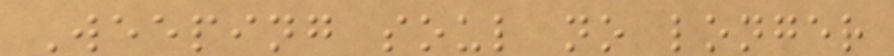Weeping soul no longer
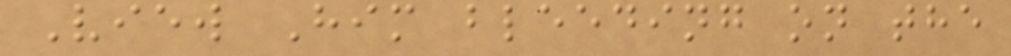View Him bleeding on the
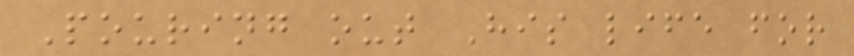Pouring out His life for
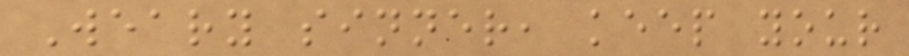Weary sinner, keep your
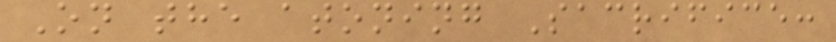On the atoning Sacrifice:
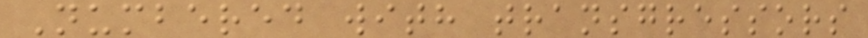Numbered with transgressors
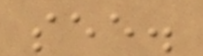see.
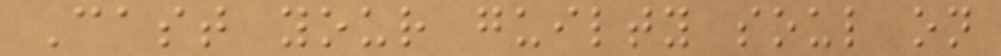Cast your guilty soul on
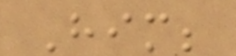Him;
